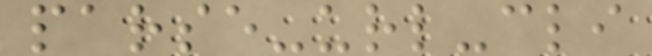parse-url-cli
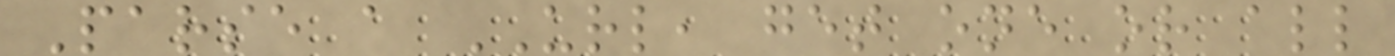Parse a URL, get one or all
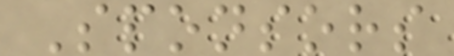Sponsors
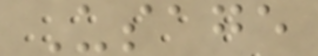Usage
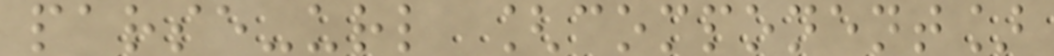parse-url [component]
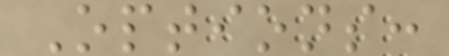Options:
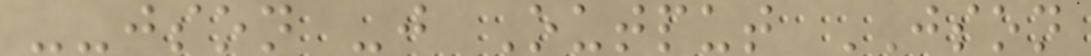--json -j Output JSON
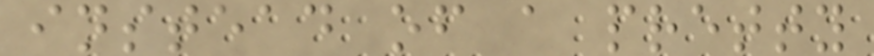instead of a pretty
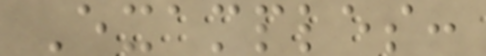Examples:
